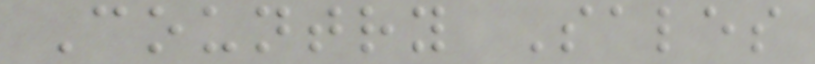Country Sales
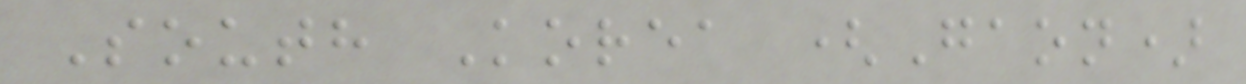South Korea (Gaon)
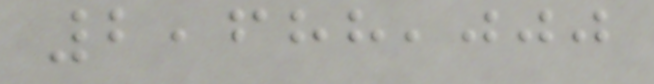2,688,000
